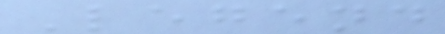Legend
